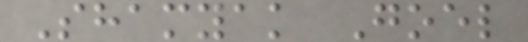Shamyak Goel
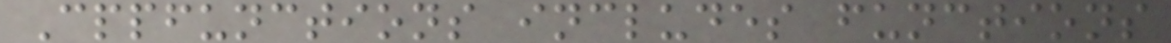Cppfunctions includes functions
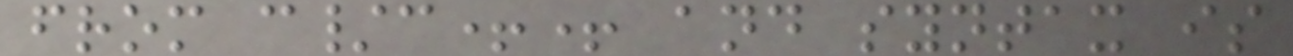from c/c++ and syntax is
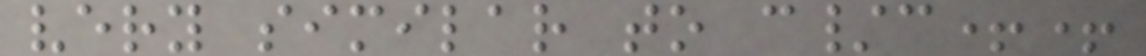very similar to c/c++
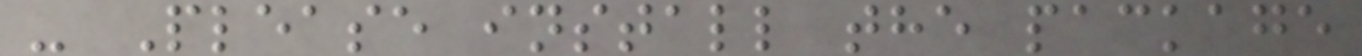- Please install the package
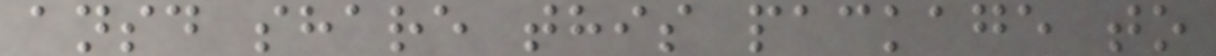ansd share this package to
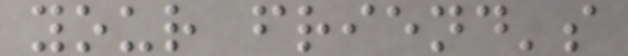your friend's
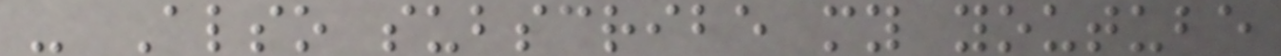- Also subscribe my youtube
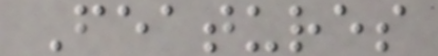Features
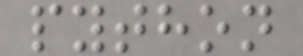python
